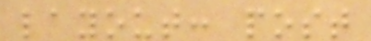layout: post
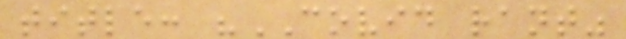title: "COVID rant"
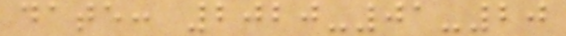date: 2020-01-20
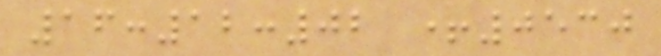16:12:02 +0530
